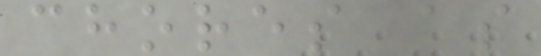chores as
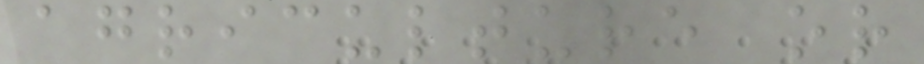agriculture or
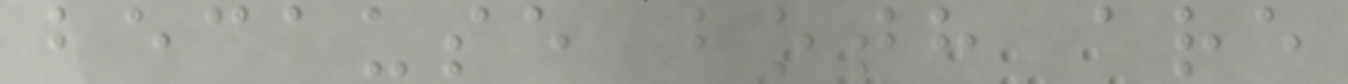because both are
